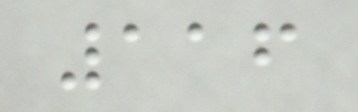116
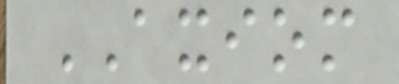AXIOM
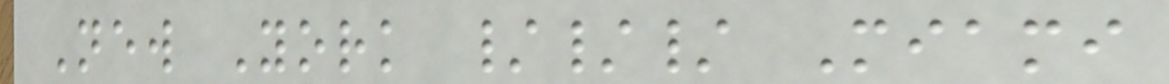New York /// Miami
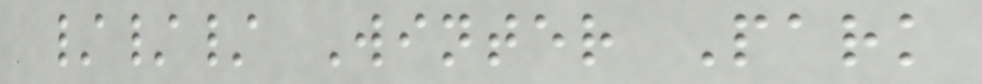/// Winter Park
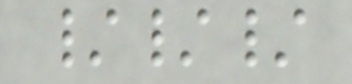///
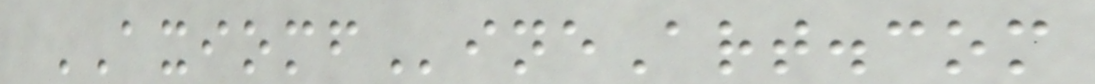AXIOMFineArt.com
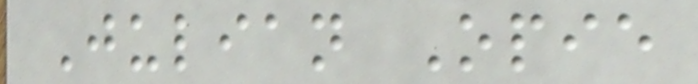Julian Opie
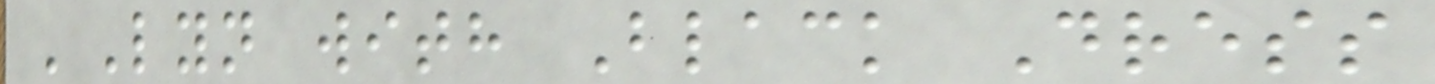'Lyn with Black Dress
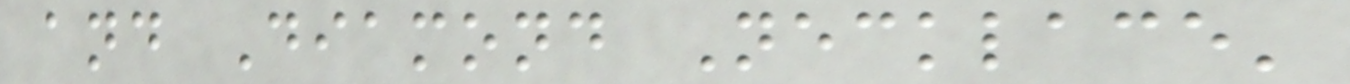and Diamond Necklace'
